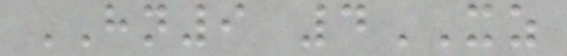HN9 4XZ
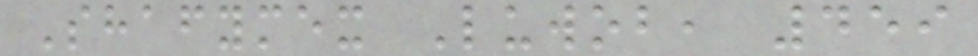Shafymex Luwob, 459
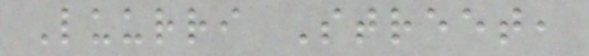Luurri Street,
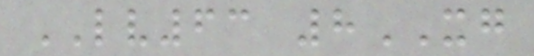LV63 8XG
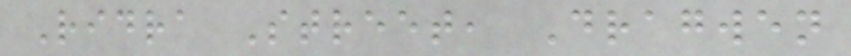Ridra Street, Dragwen
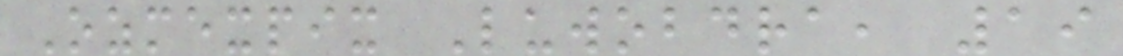Ozmexpix Luwobdra, 19
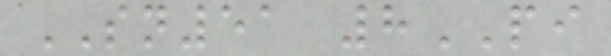SN51 8PI
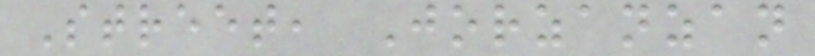Street, Jorzanzan
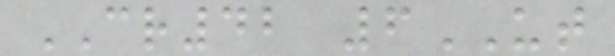CR42 6UT
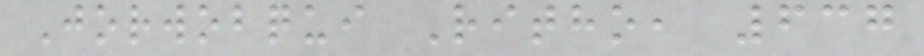Jorwobqui Ritho, 637
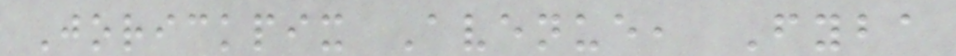Jorickpix Avenue, Fyba
